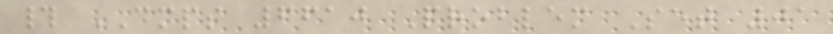# CMPS 6610 Problem Set 01
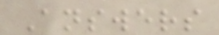Answers
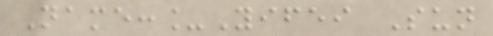Name:_Yifei Sun
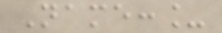Name:_
